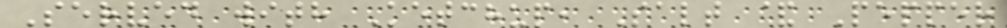Served with Ketchup, Salt & Pepper
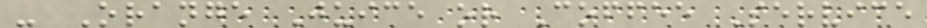- Orange Juice or Coffee Service
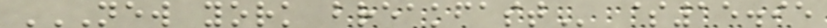NEW YORK BREAKFAST $15.95
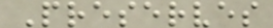Preserves
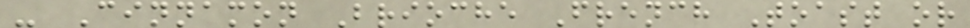- Cinnamon Brioche French Toast or
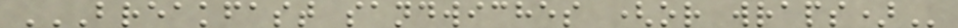BREAKFAST SANDWICHES (OR WRAPS)
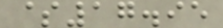$17.95
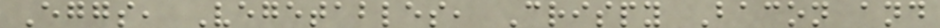Eggs, Vegetables, Crispy Bacon and
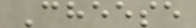Cheese
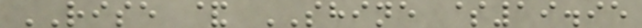RISE & SHINE $19.95
